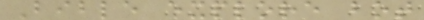Bible explore bot
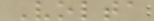Volta
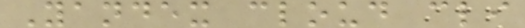Yandex cloud cli
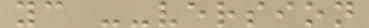yc --version
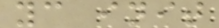yc init
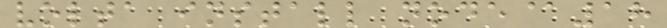volta install node@18
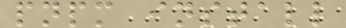pnpm install
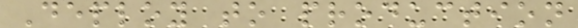Deploy to production
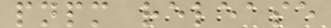pnpm release
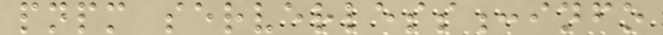pnpm serverless:info
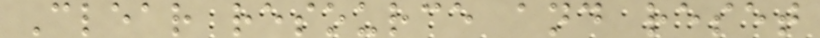Clear resource and reset
